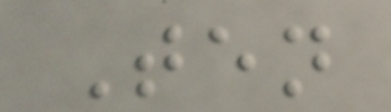Ten
